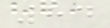84
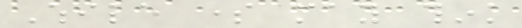While some may think
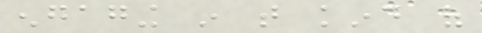engaging in that kind of
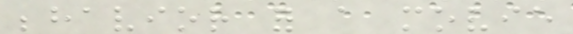behavior for a movie
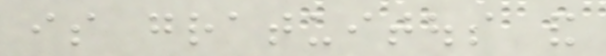is gratuitous and
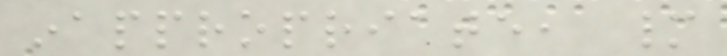inappropriate, many
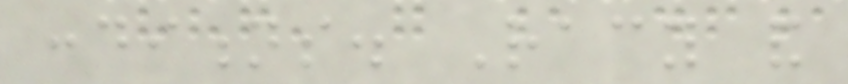conditions. Racy and
